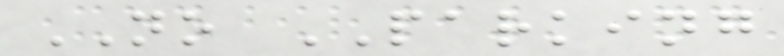NO PARKING
